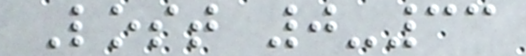Lost 0-33
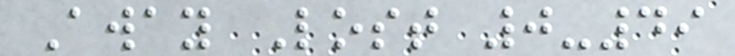Away Lost 0-49
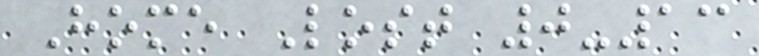Home Lost 0-13
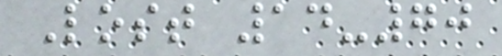Lost 14-70
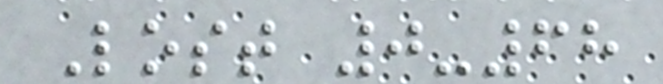Lost 0-68
